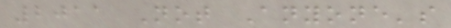2011 Not Anyone's
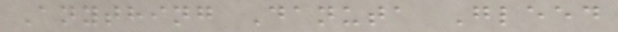Anything Danuta Gleed
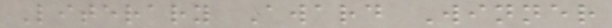Literary Award Winner
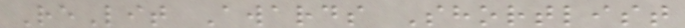ReLit Awards Shortlist
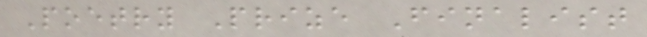Poetry Prize Finalist
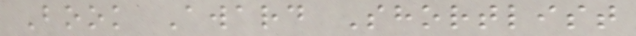Book Award Shortlist
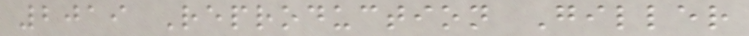2019 Reproduction Giller
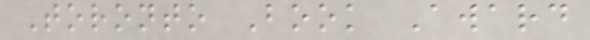Toronto Book Award
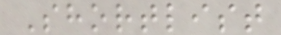Shortlist
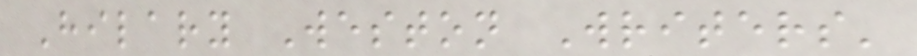Hilary Weston Writers'
